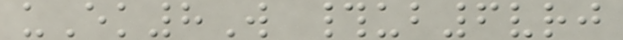uEk8W #ub6vrj
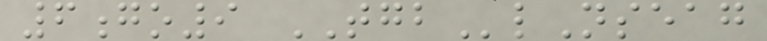6go9 TGBlNseag
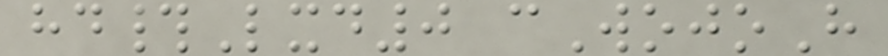hd#Lxd0 cWojoH
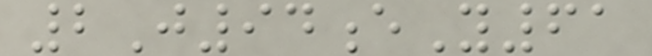2J94eY61
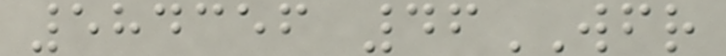584356 46WFR
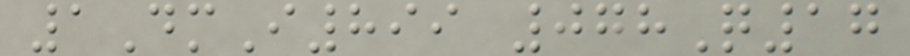1DmI899 078Q17
